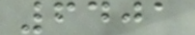6401
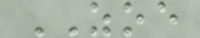ZOE
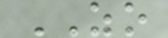ZO
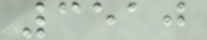3510
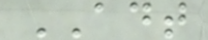ADT
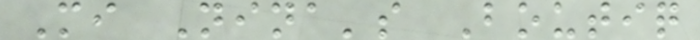Mi Nina's Boutiq
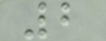2
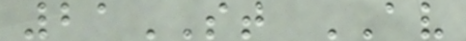21ST AV
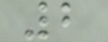2
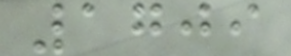1709
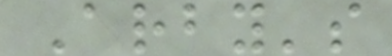Arby's
